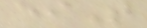eiT
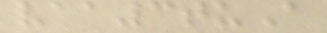vaa3tuA
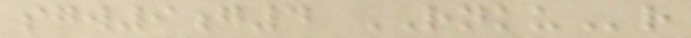sgw9g4 RNKUr
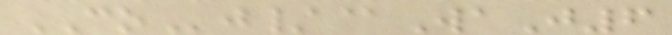COj/@WaJ6
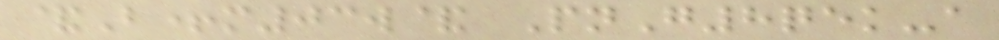&B+m03w& PnG8qek-a
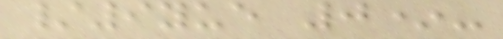/9yue 0*-
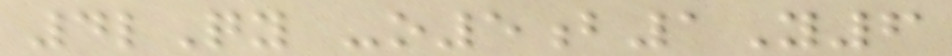4lQy -o5b1Y6
